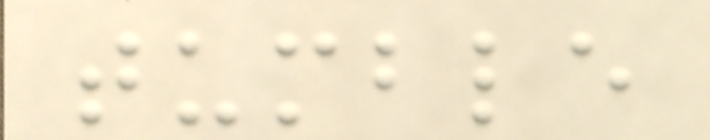tumble
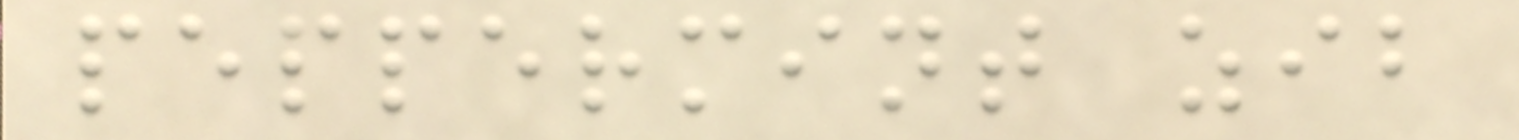peppermint zib
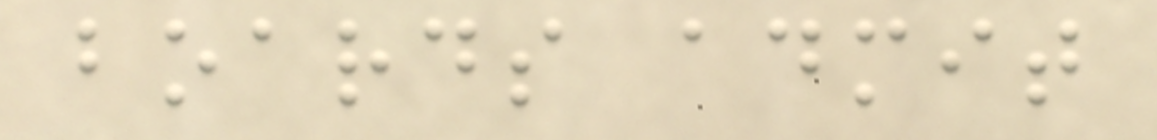boards admit
